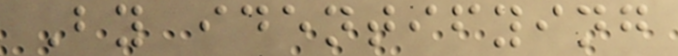By identifying
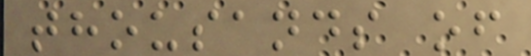thousands of
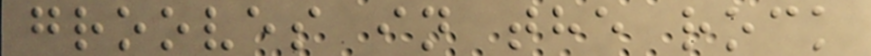grooves in the rock
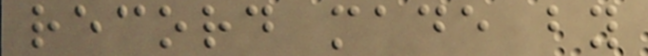record made by
